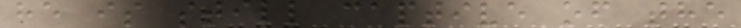he is still captive of the
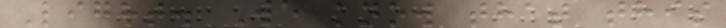Light. We know that this
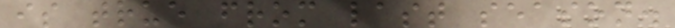is true from last season.
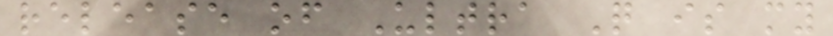release of Ultra Q is my
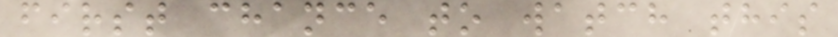first chance to watch this
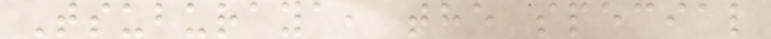Tsuburaya, the special
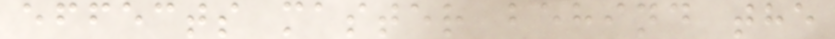effects master behind the
